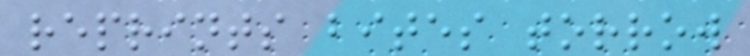reprints bites torrow
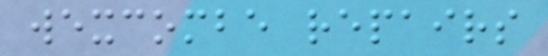wexcombe repairs
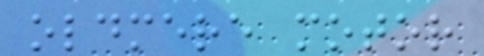oldmere motor
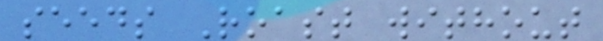seeds Roast without
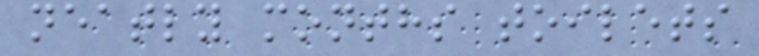neatly months toilets
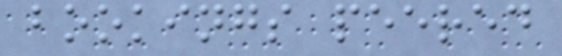bookings peered
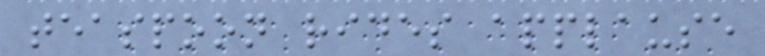teaspoon rides applause
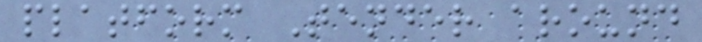platform Tender around
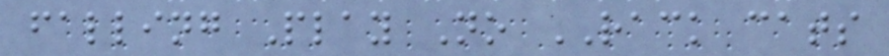falling Play No RACK cats
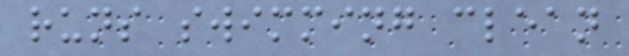runs swimming clean
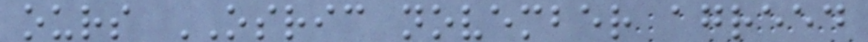ours OSRIC november agreed
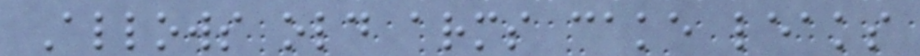Allows old arms cake leaks
